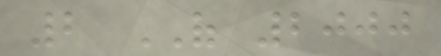2 OF 2000
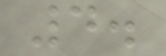4.
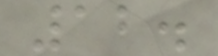12.
